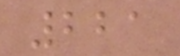221
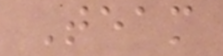Team
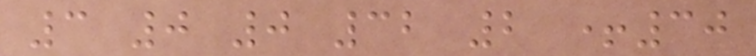3 0 0 32 2 +30
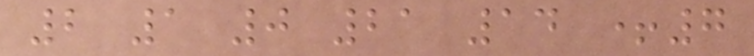2 1 0 21 14 +7
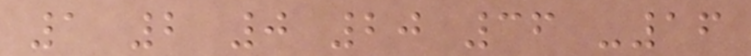1 2 0 20 36 -16
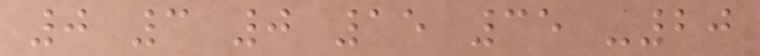0 3 0 15 35 -20
